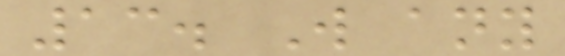13. Will any
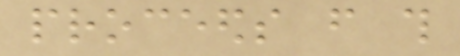proceeds from this
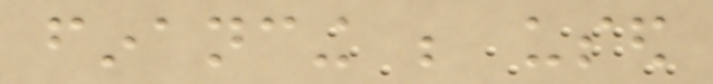financing be used
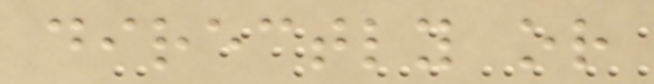directly or
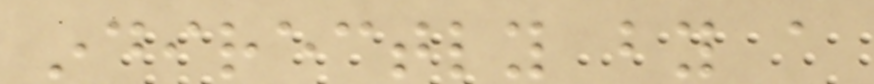indirectly by a
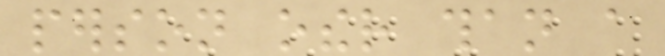person other than a
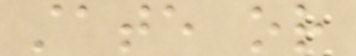state or
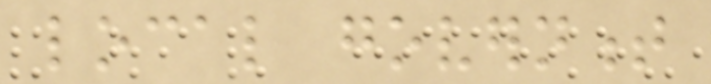local government
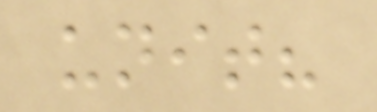unit?
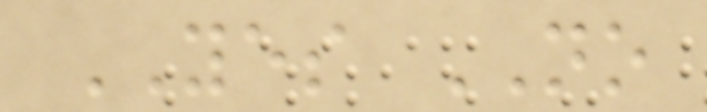YES NO
